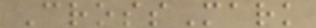CrossMark
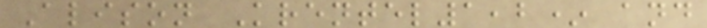Alison Krentel1,2* and
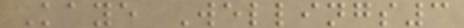Kaye Wellings3
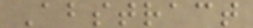Abstract
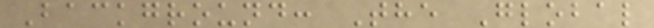Background: The Global
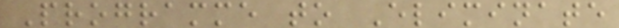Programme to Eliminate
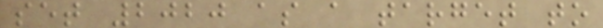set 2020 as a target to
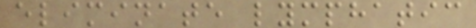eliminate lymphatic
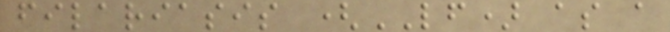filariasis (LF) as a
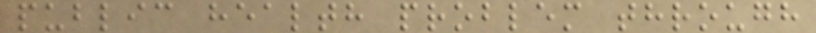public health problem through
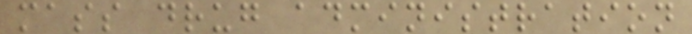mass drug administration
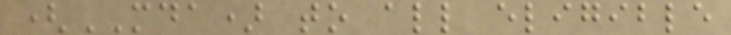(MDA) to all eligible
